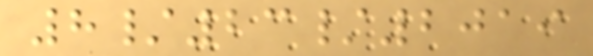8/23/2019
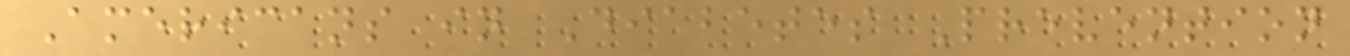Americans in Diabetes Prevention
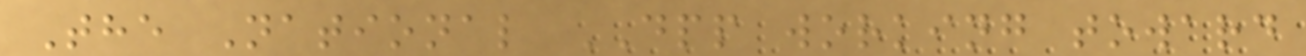The National DPP working toward
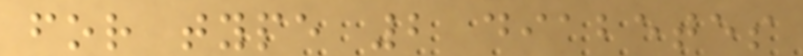for type 2 diabetes
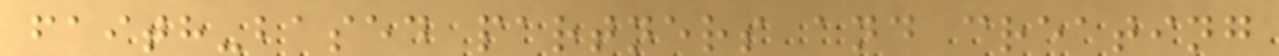faith-based partners and creating
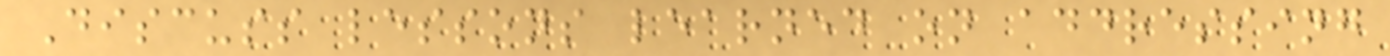Discuss lessons learned on addressing
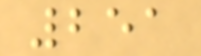251
